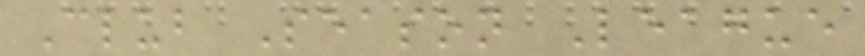Club Season League
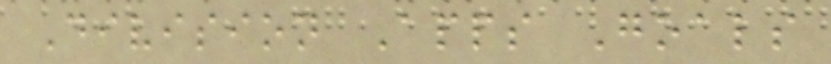Division Apps Goals
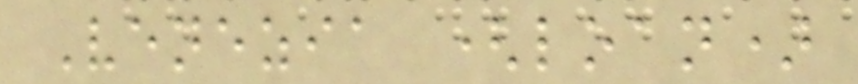Venezia (loan)
